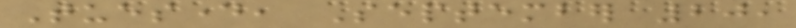Tuesday, September 20,
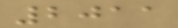2011
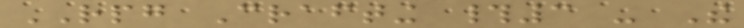RPG Crafting #3 - The
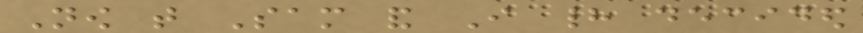Now that Sam and I had decided
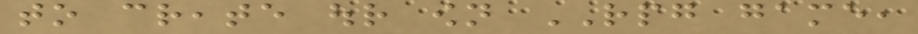to create our own RPG game,
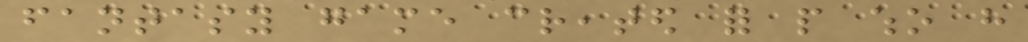fantasy game created for people who have
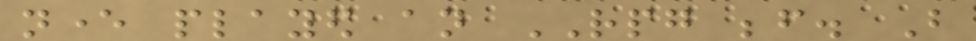never played an RPG before. But
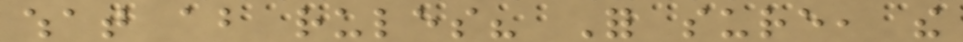what about rules? For sure, the
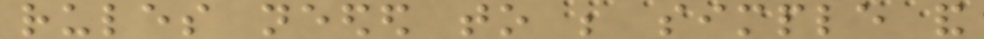rules needed to be simple and
